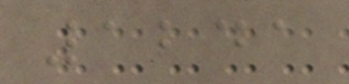1241
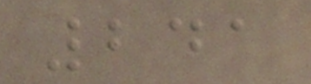241
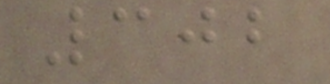302
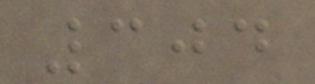304
